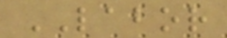LABOR
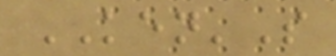KEN'S
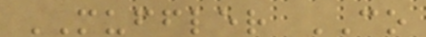MUFFLER CO
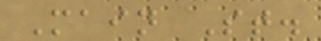Main St.
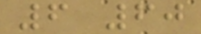6 60
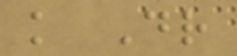k Dr
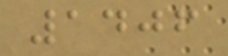1406
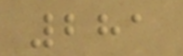281
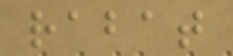rabat
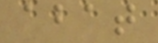abat
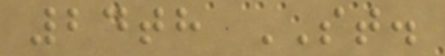24th ST.
